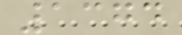1374
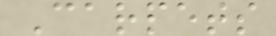Carpets
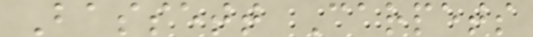Bassett Carpets
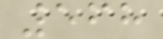568
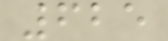625
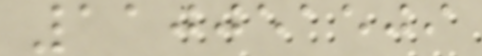110051509
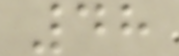48
